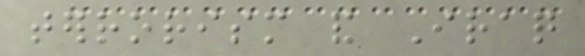terrorism and Iraq
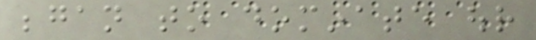began to dominate our
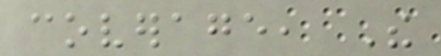coverage, The
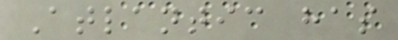Atlantic has
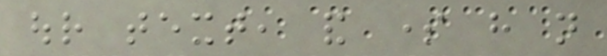our text, and some have not
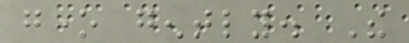gone gently. The
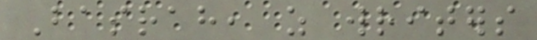Basrah, as writers
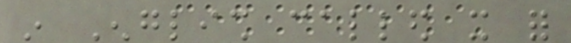in English called it for
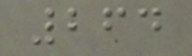264
